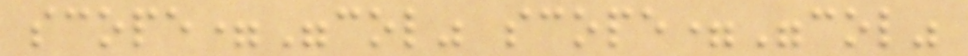scope="col" scope="col"
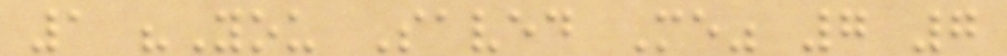1 "You Saved Me" 7 7
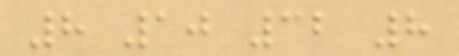8 10 32 8
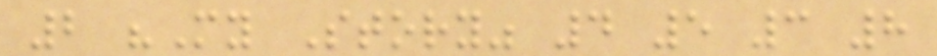2 "My Story" 4 5 3 8
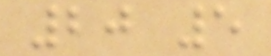20 5
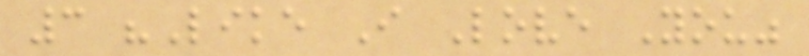3 "Like I Love You"
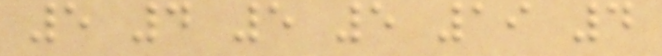5 4 5 5 19 4
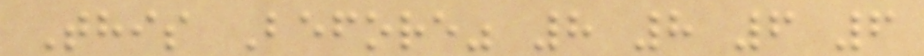This Before" 8 8 6 6
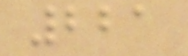221
